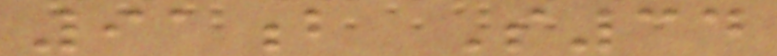91b S34
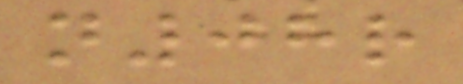n08r
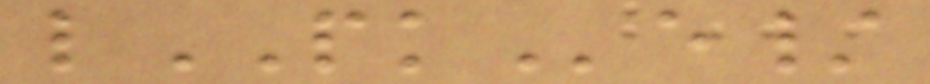lPKe/
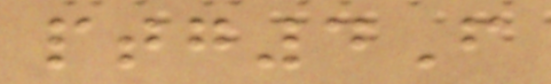ptg4F
